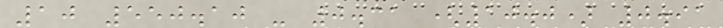10 550.10 - 0.31 (10.0) 0.91
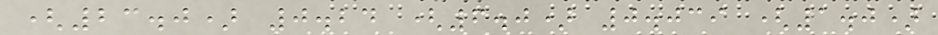(23.0) 0.24 (6.0) 0.039 (1.0)
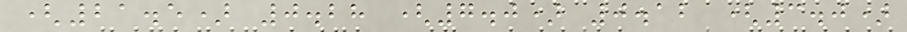(21.5) 0.28 (7.0) 0.12 (3.0)
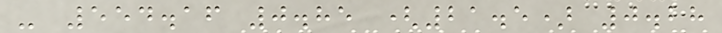- 554.16 0.85 (21.5) 0.28
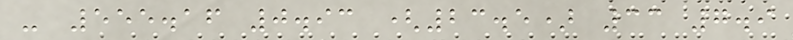- 555.16 0.93 (23.5) 33 7.9
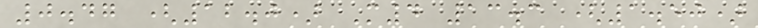0.47 (12.0) M4 13.3 (1.50)
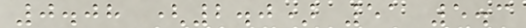0.08 (2.0) 51 5.3
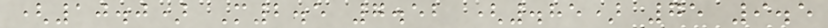(10.0) M2.5 7.52 (.85) 75 9.5
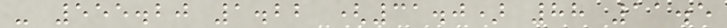- 555.20 1.22 (31.0) 88 11.5
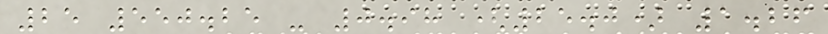25 550.25 - 0.98 (25.0) 1.26
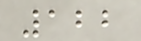122
